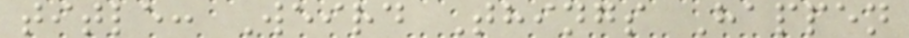title: Weird Things Happen
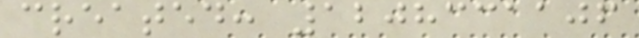created: 1208331106
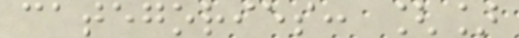categories: []
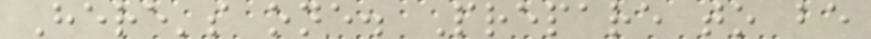Here's one. Prepare to be
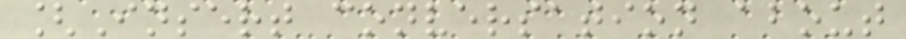[Insert conversation about
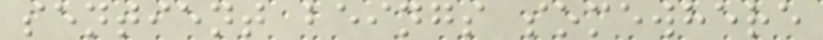sentient beings somewhere
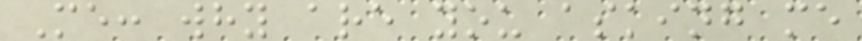Me: why are you asking me
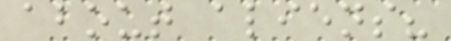about aliens?
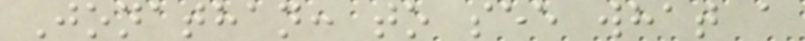Jonathan: to see what a
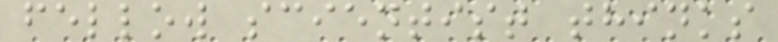fellow scientist thinks
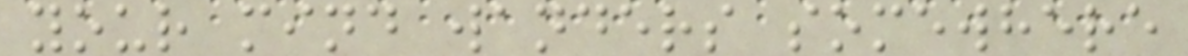your mind wanders somewhere
